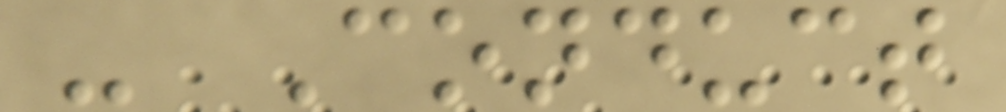- Conduct
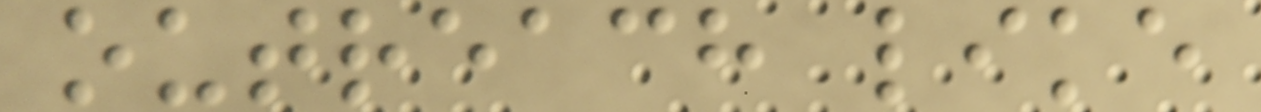outreach like
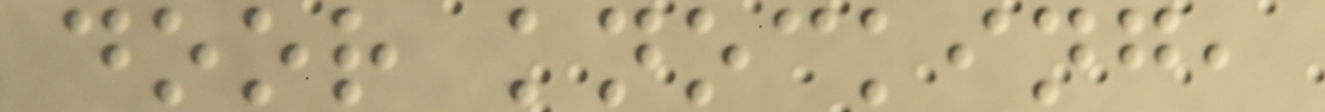door knocking,
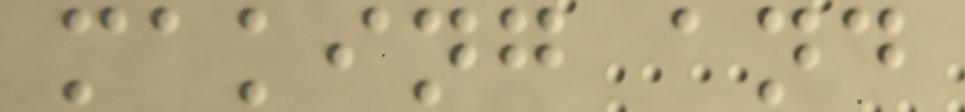making and
